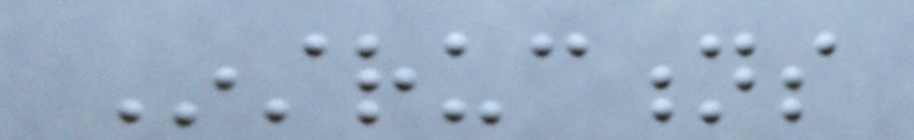Instructions
